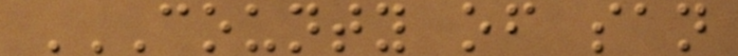COUNTY OF SAN
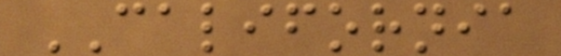CALIFORNIA
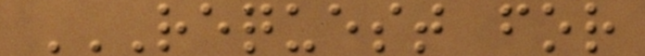REQUEST FOR
